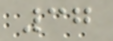37
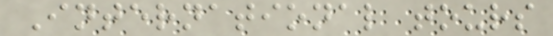International tours
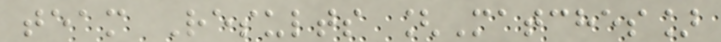team Results [Matches]
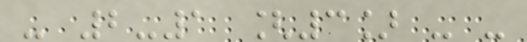- 2-1 [3] - -
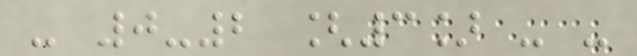- 0-2 [3] - -
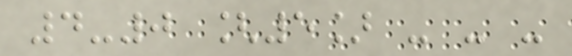4-0 [5] - - -
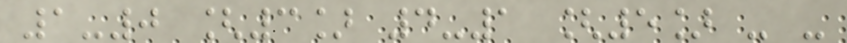1-0 [3] 4-1 [5] - -
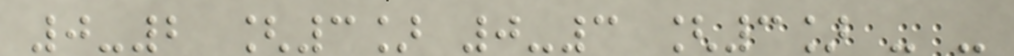0-2 [3] 0-3 [3] - -
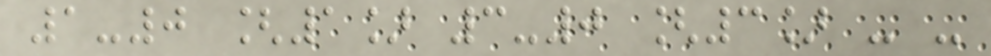1-0 [1] 3-0 [3] - -
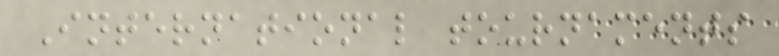International tournaments
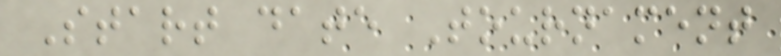Start date Tournament
